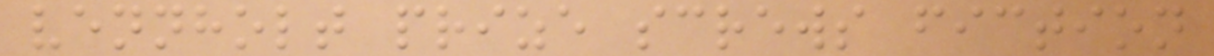vennholt prize screws fiction
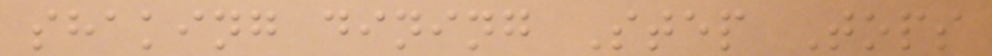shaking dining Step Tops
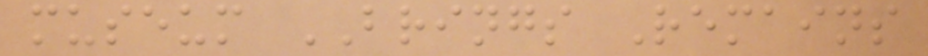museum BRINGS Remains
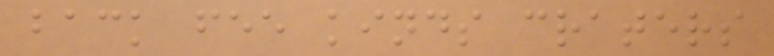back fee kinds craters
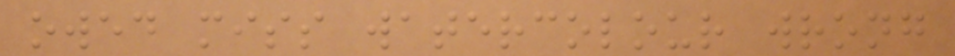owed miss watercolour wrong
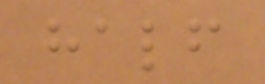half
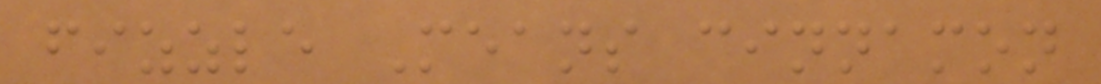fizzle Means cinnamon
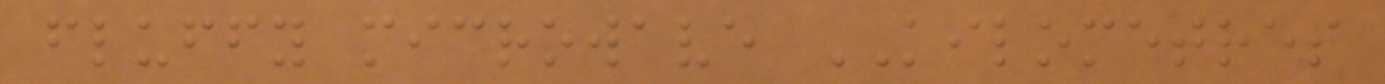fluffy microwave KILOMETRES
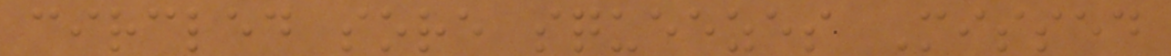circled sore squeezes Missed
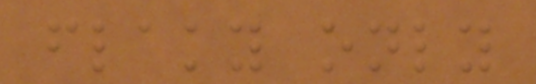flaky only
